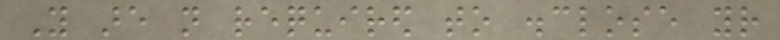You are not required to disclose your
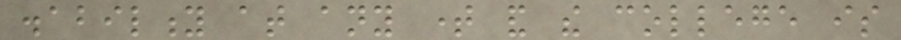disability at any time and the college is
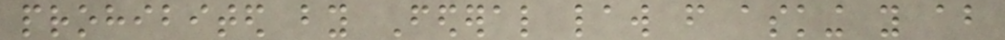prohibited by Federal law from asking you about
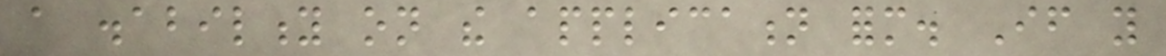a disability on the application form. If you
